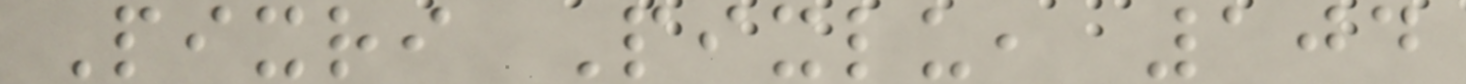Pixri Pixlu, 104
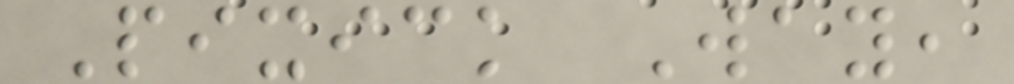Pixick Way,
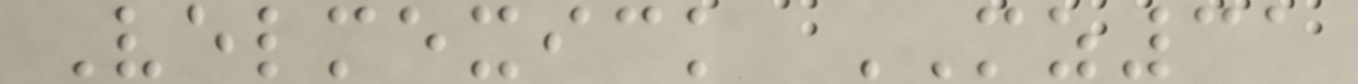Velmexick MZ31
